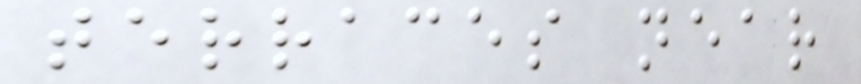terraces near
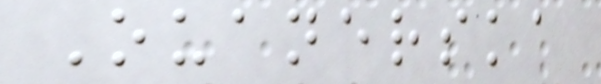Ouanerska
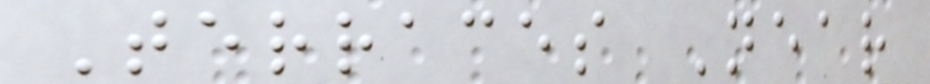Terraces Near
